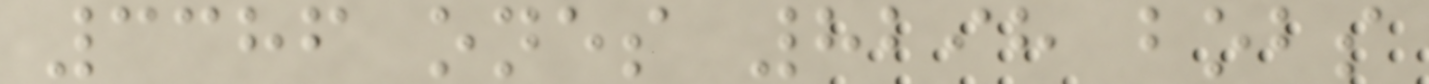3386 ones 8298 bobs
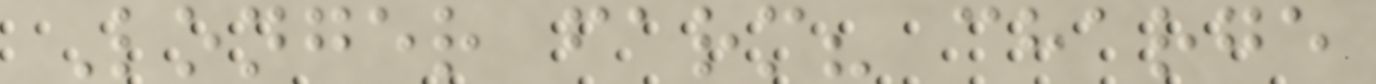Longer farm? charge
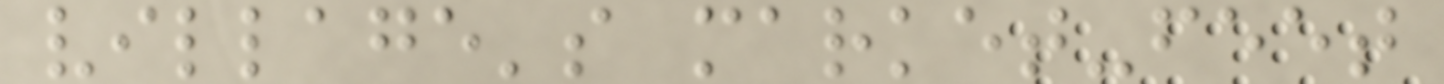village's market-feet
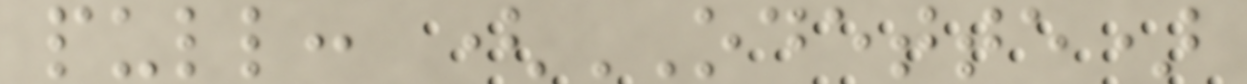pull: (ODETTE)
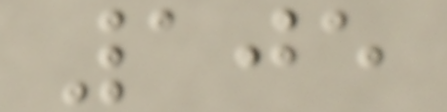105
